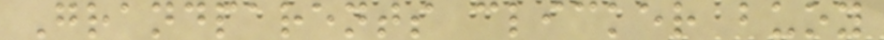Grandparents clicker buoy
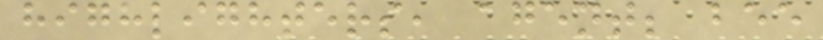highlighters, agent; bee
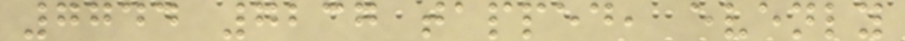7744 7237 tapped, evenly
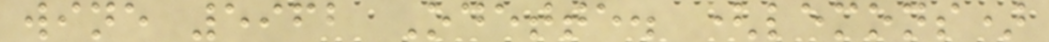wine 5962 Odette. (lemons)
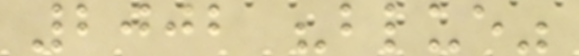2002 "blue"
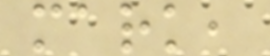mark,
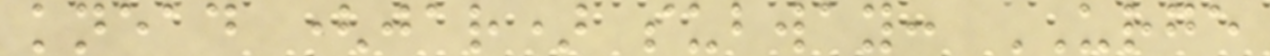knead (jar) subway: URGE
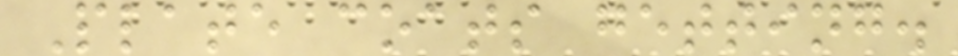Plate coats getting.
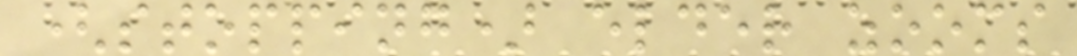(stopping) elder zooms
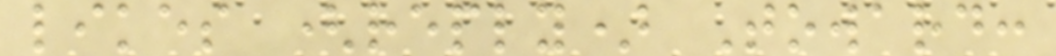likes (reply) Toward:
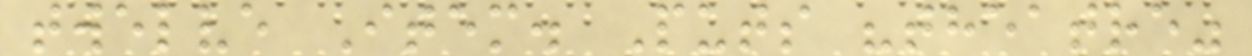twelve Item. Puts "theatre"
